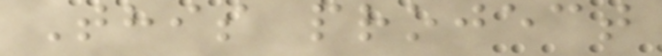This project
